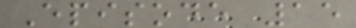Episode 15
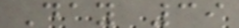Day 39
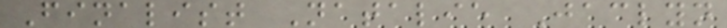Finalist Natalie Jaclyn
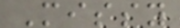Missy
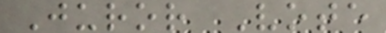Juror Vote
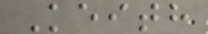Keith
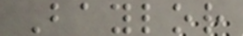Baylor
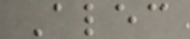Alec
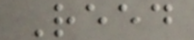Reed
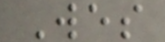Wes
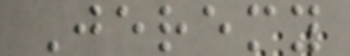Jeremy
